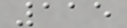115
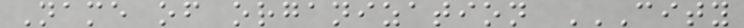Name of organization CITY
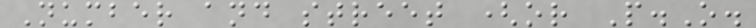Number and street (or P.O.
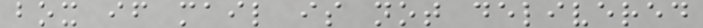box if mail is not delivered
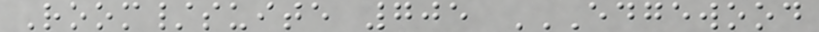Room/suite 705 EDGEWOOD
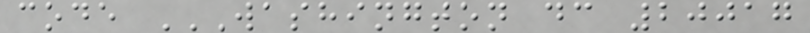code WASHINGTON DC 20017
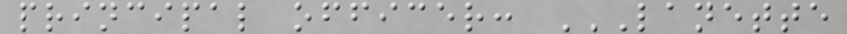principal officer: LANETTE
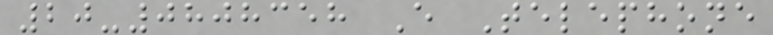20-0808358 E Telephone
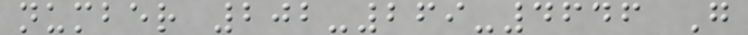number 202-269-4646 G
